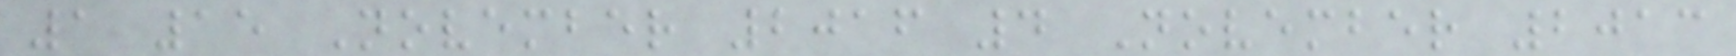1 15 November 2016 4 November 2013
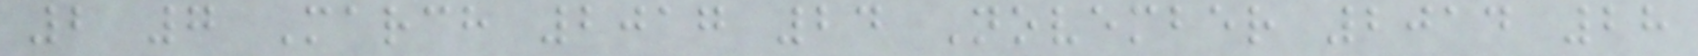2 7 March 2017 24 November 2014 28
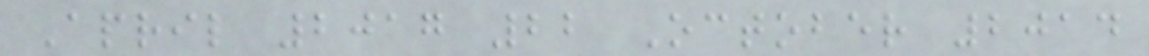April 2017 22 October 2014
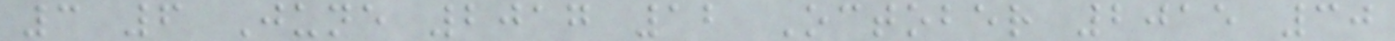3 6 June 2017 12 October 2015 30
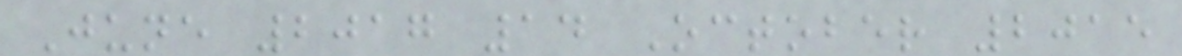June 2017 14 October 2015
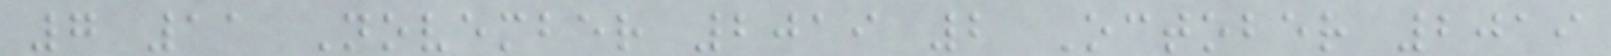7 11 November 2019 2 October 2019
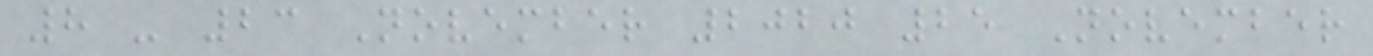8 - 23 November 2020 25 November
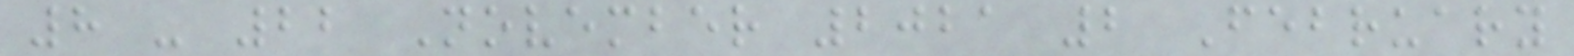8 - 22 November 2021 2 February
